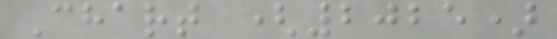Chart (2025)
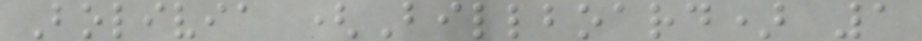Bolivia (Billboard) 1
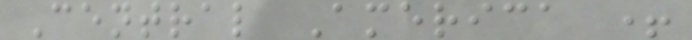Central America +
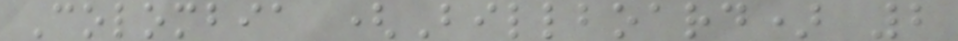Colombia (Billboard) 2
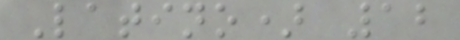Latino) 12
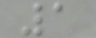1
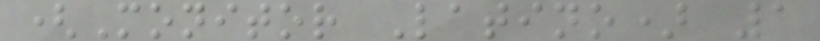(Monitor Latino) 1
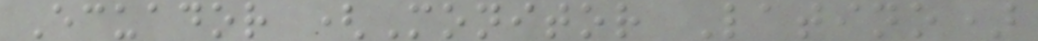Ecuador (Monitor Latino)
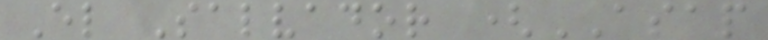El Salvador (ASAP
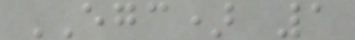EGC) 1
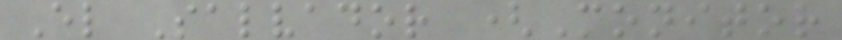El Salvador (Monitor
